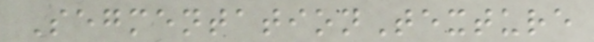SegmentationTexture
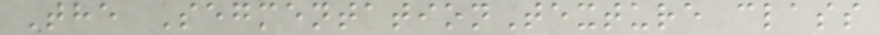The SegmentationTexture class
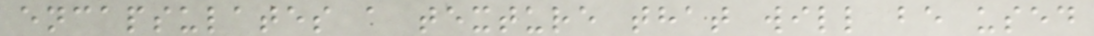encapsulates a texture that will be used
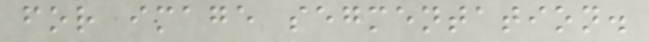for image segmentation.
